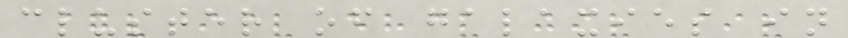cluster of galaxies in
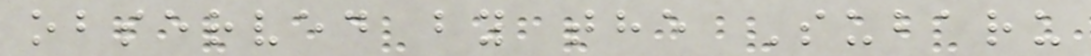observed by the Subaru
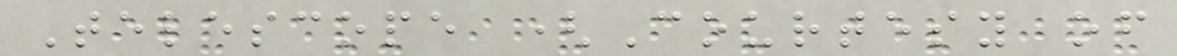Telescope (Courtesy of
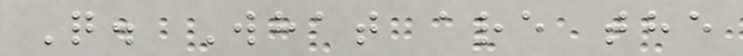Q. What are the
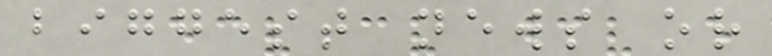biggest news or
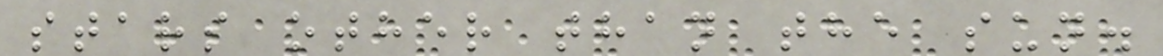stars other than the sun.
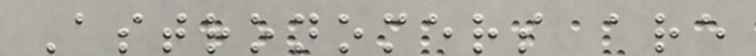Astronomers are
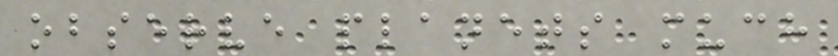observe planets much
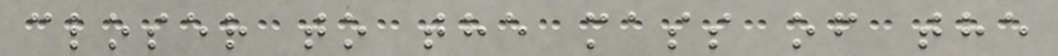closer to the mass of the
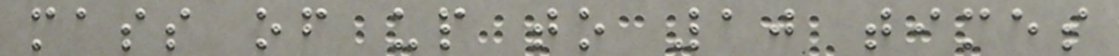mass of up to 10 times
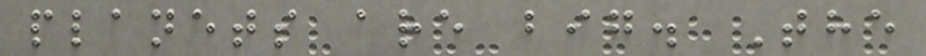planets are big. The
